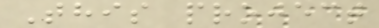This project
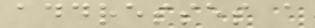addresses a
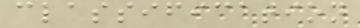classification
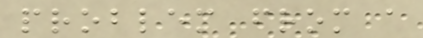problem from a
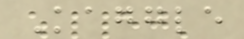Kaggle
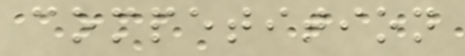competition
